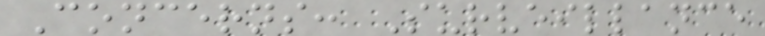Concerns: Surveillance
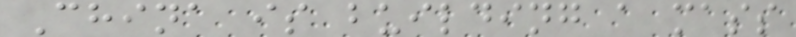China is building a mass
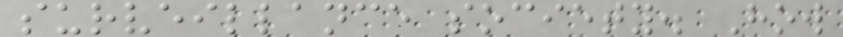surveillance society. How
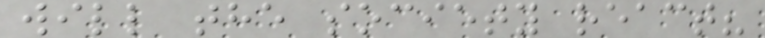will the society react?
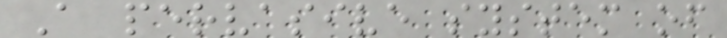A pervasive system of
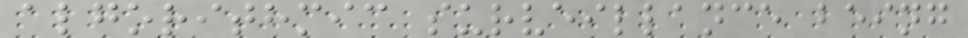algorithmic surveillance being
